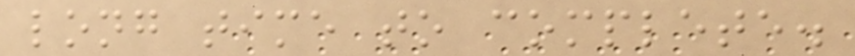long time to complete.
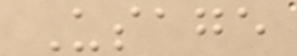Usage
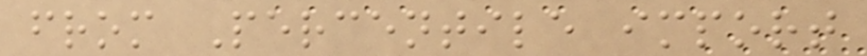from Percentile import
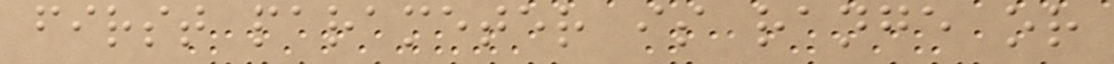first parameter is range or
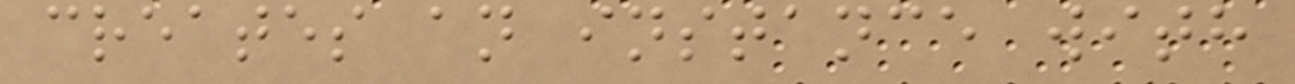creates an instance with
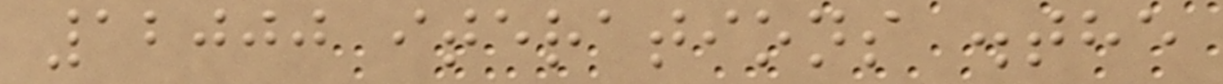12000 iterations .the
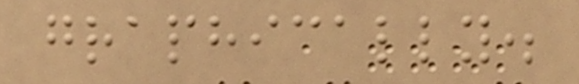graphically.
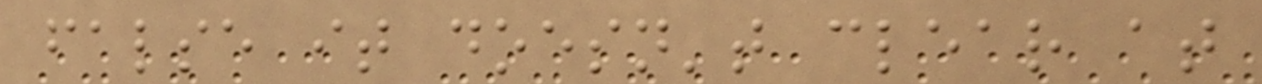false it doesn't clear at
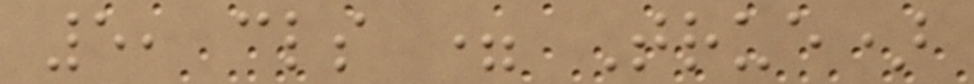5, cls = True)
